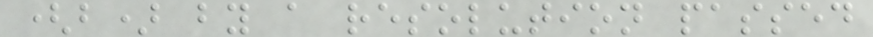(b) by a resolution passed
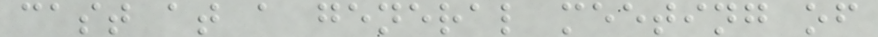cast at a general meeting of
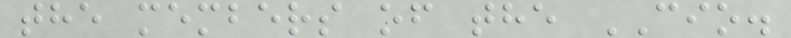the members of the CIO.
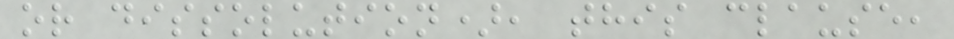or dissolution), this clause,
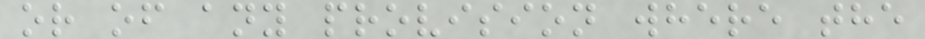or of any provision where the
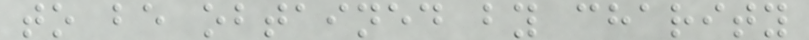to be obtained by charity
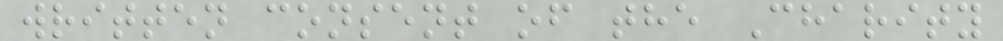written consent of the Charity
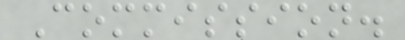Commission.
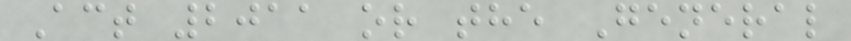Act 2011 or the General
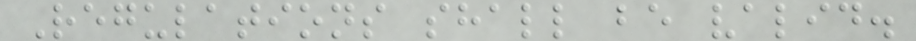Regulations shall be valid.
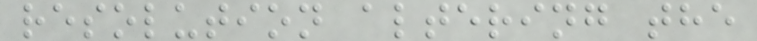resolution altering the
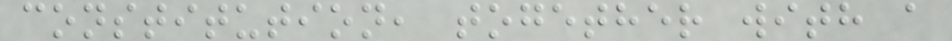constitution, together with a
